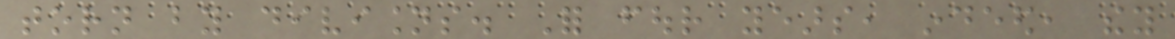torn by divisions. For four years, indeed, they
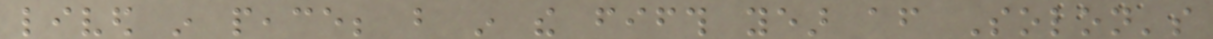lived in peace; but in the fifth year after Solon's
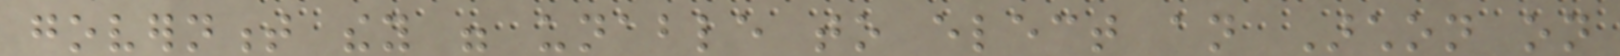government they were unable to elect an Archon on
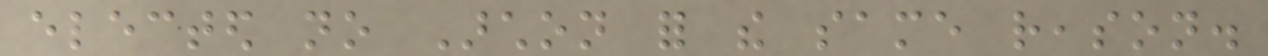elected no Archon for the same reason.
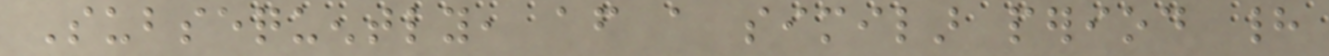Subsequently, after a similar period had
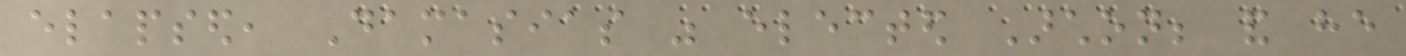elapsed, Damasias was elected Archon; and he
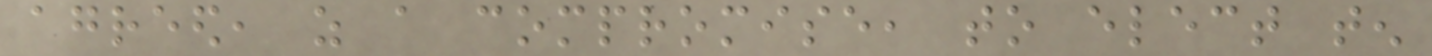agreed, as a compromise, to elect ten
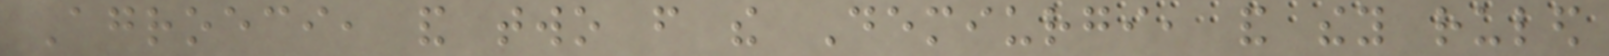Agroeci, and two from the Demiurgi, and they ruled
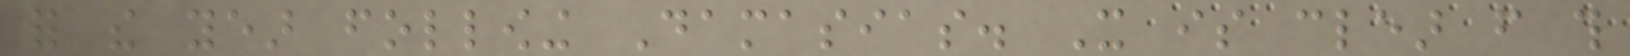for the year following Damasias. It is clear from this
